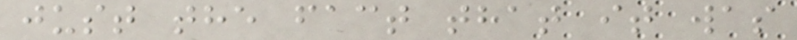just the fact that it was
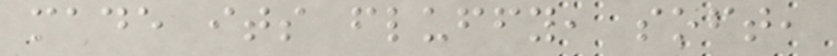made its fluffy, soft,
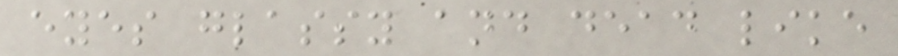eyes glassy and dead like
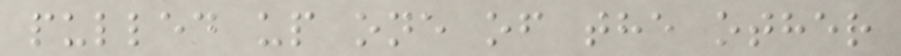pulled up one of the other
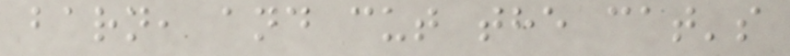barn, and cut the cat's
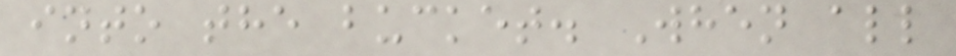into the bucket. When all
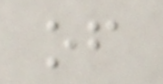of
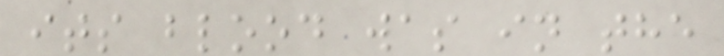its blood was in the
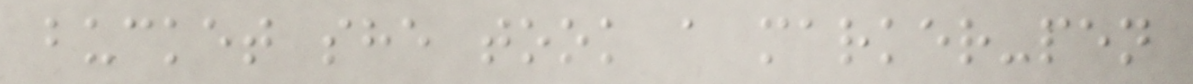bucket she took a marker-pen
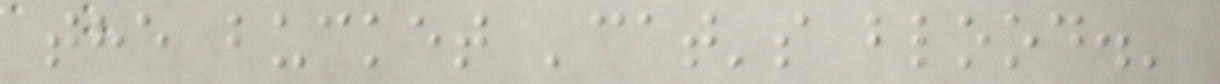the bucket 'cat's blood.'
